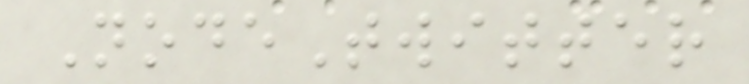NodeTwitter
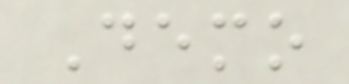Demo
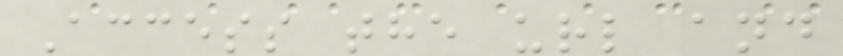Access the url and
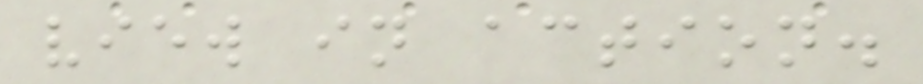view in action.
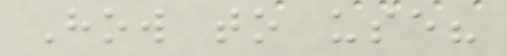How to use?
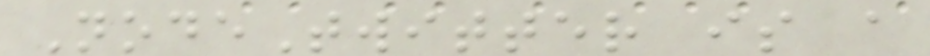NodeTwitter is a
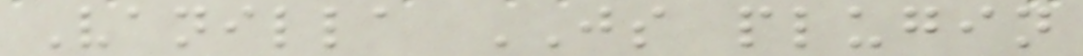Vanilla JS plugin
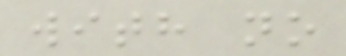with no
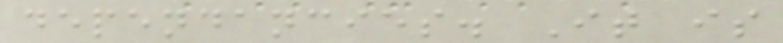dependancies. It is
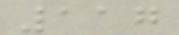117
